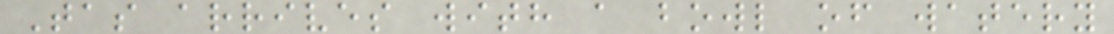Tas arrives with a bowl of watery
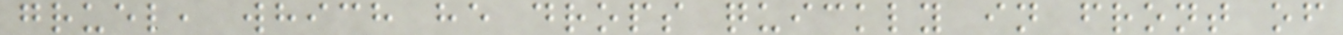gruel, which he drops quickly in front of
